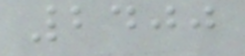2400
